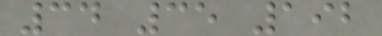34 35 192
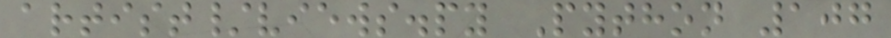artist/views.py Python 107
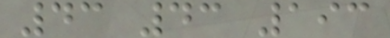43 43 193
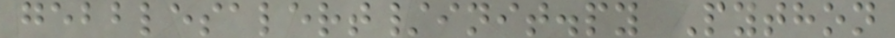gebblesalert/init.py Python
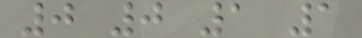0 0 1 1
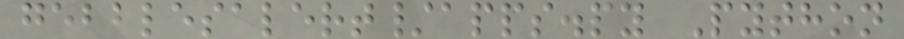gebblesalert/apps.py Python
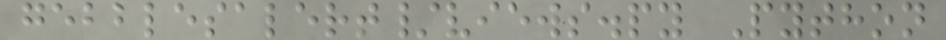gebblesalert/views.py Python
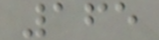165
